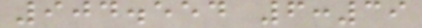904.554 6:39
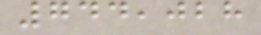744,028
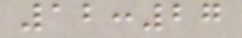12:27
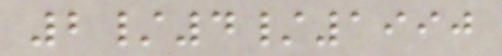2/4/1990
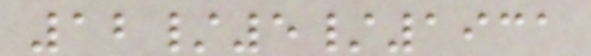12/5/1931
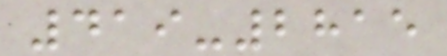419-2815
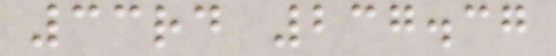33rd 237.37
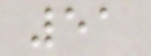51
